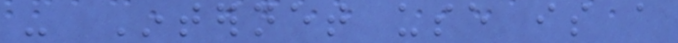- Internet use is a
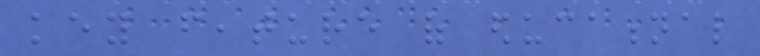key feature of educational
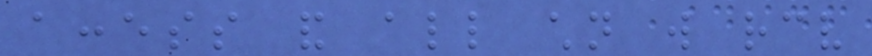access and all children will receive
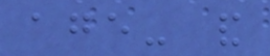age- and
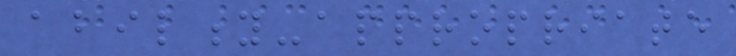ability-appropriate
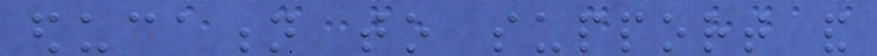education to support and
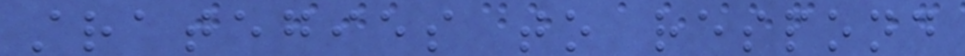strategies to respond
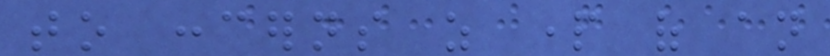to concerns as part of an
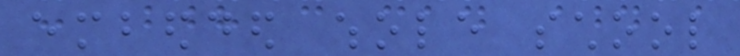embedded whole school
